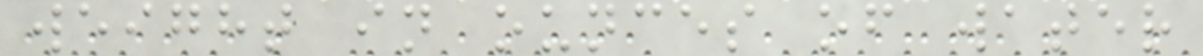weight in ounces of water
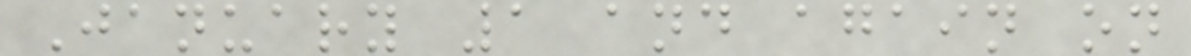January 1 and again on
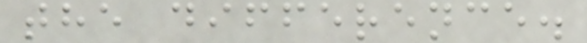the difference.
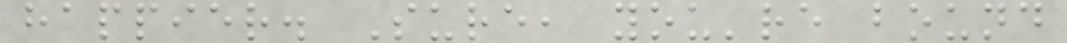happier. Sure, you're bound
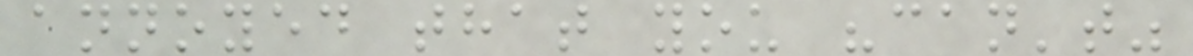annoyed that you "can't"
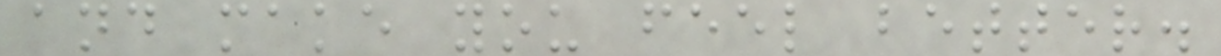and make you feel better.
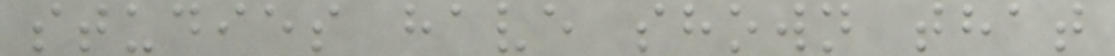studies have shown that
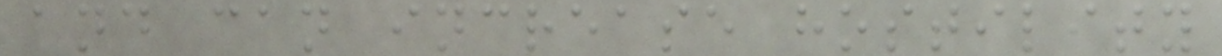and can increase hostility
